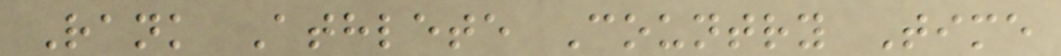Rank Athlete Country Time
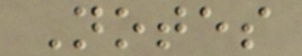Notes
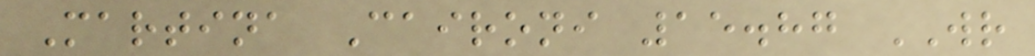Martina Caironi 15.87 WR
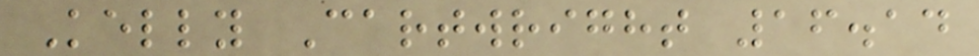Kelly Cartwright 16.14
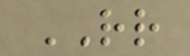RR
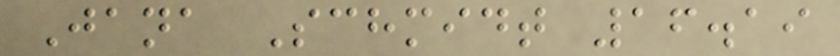Jana Schmidt 16.19
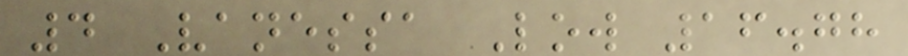4 Vanessa Low 16.78
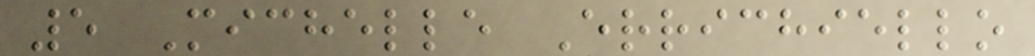5 Michelle Errichiello
